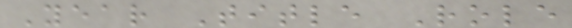Year Title Role
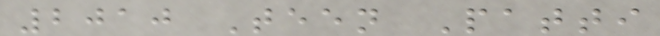2010 Teen Patti
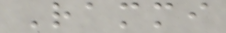Rammi
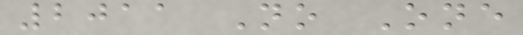2011 No One
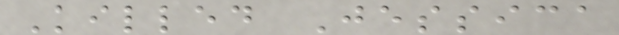Killed Jessica
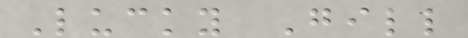Lucky Gill
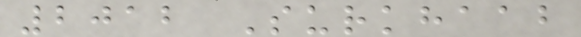2012 Surkhaab
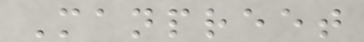Manpreet
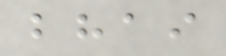bhai
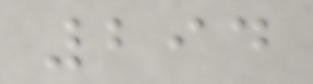294
